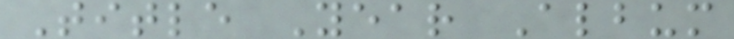Title Year Album
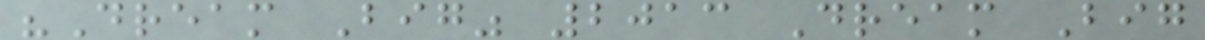"Dream Big" 2013 Dream Big
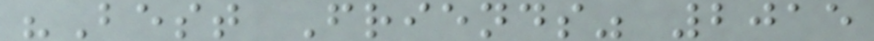"Best Friends" 2015
